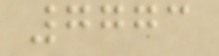7773
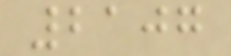2107
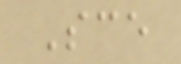Sce
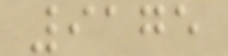9175
